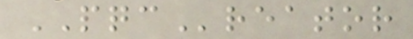PQCreator
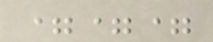===
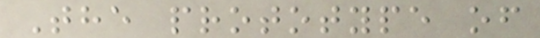The prototype of
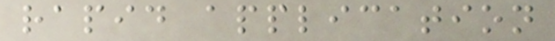rapid application
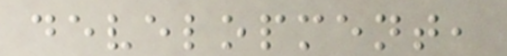development,
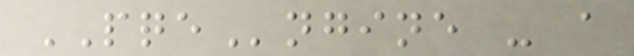PQEngine - a
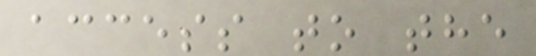access to the
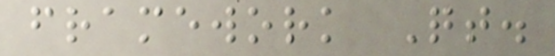framework Qt.
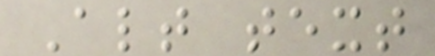Alt text
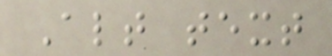Alt text
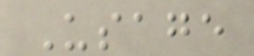Usage
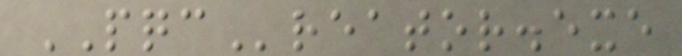PQCreator.exe
